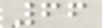66
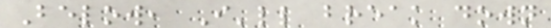Below, I'll break down
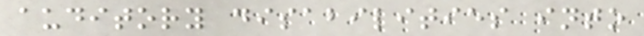auditory disabilities into
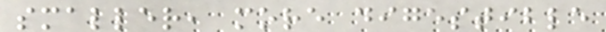smaller, more digestible
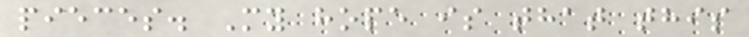pieces. My hope is that this
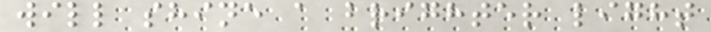will shine a brighter light
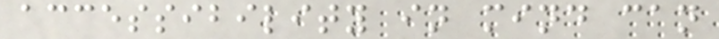accessibility in mind can
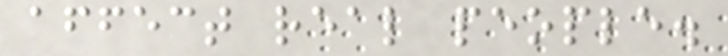affect real people.
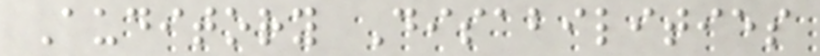Auditory Disabilities
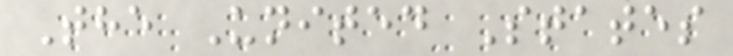The United States
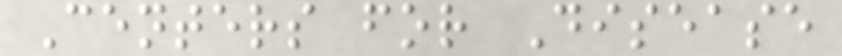Centers for Disease
